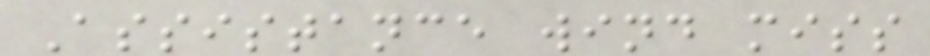Assistance wind miss
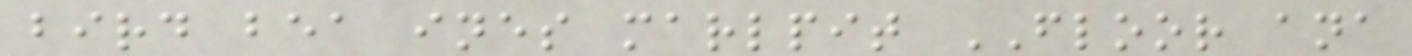bird bea ines marlpit FLOOR ana
